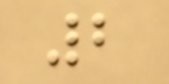2
